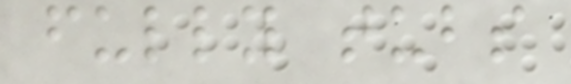fully tubs
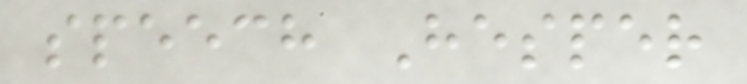speech Hesper
